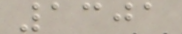1301
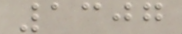1307
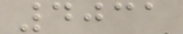4031
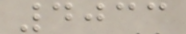4033
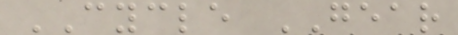CYCLE GEAR
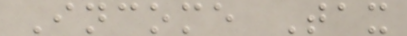Income Tax
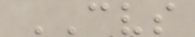CVS
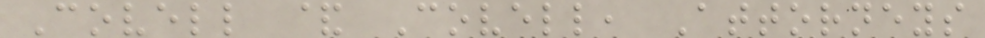Covell & Covell, Attorneys
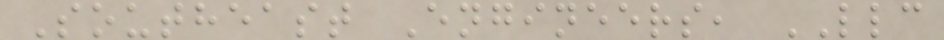Southeast Engineers, LLC
